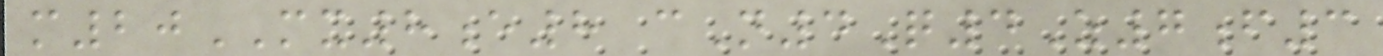m20MX8e8 cN4Q4Z7f3
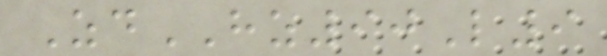ZdHZ90L9
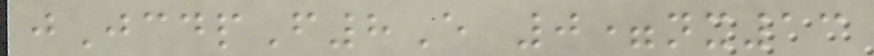jJcdpF8E 0=nx13
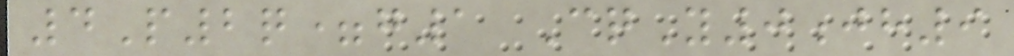4P2q=g1 CqY0jh9
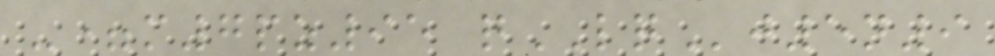-=m7pz95 qLQj5n9
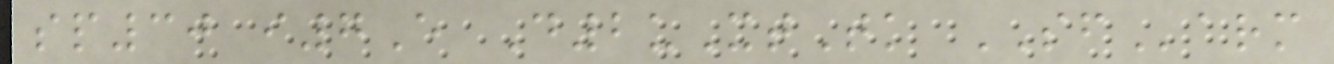sp30 i7E D2uXtTk SFarm
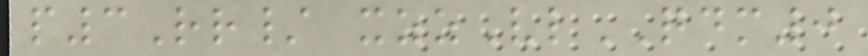p3Rr/ xzzVlQDM0
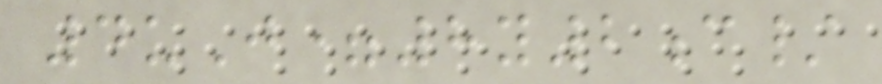4uJ=8y2c/
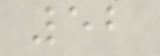52
